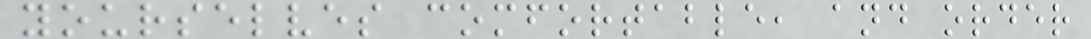yourselves comfortable, and order
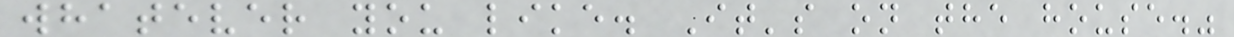whatever you like. It's on the house."
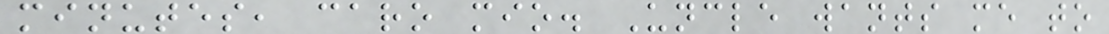minutes, caro mio. Uncle wants me to
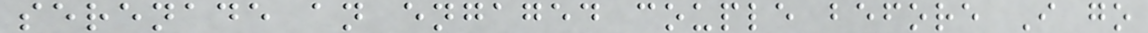serenade an engaged couple before I go
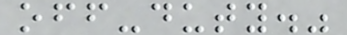off-duty."
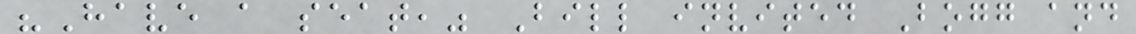"Have a seat," Bill invited Bogg and
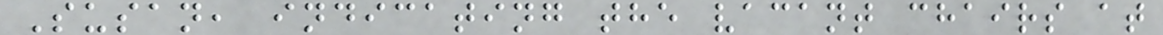Susan, indicating the vacant chairs at
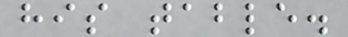his table.
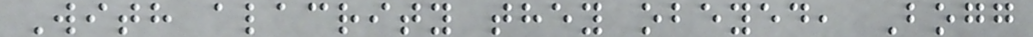With alacrity they obeyed, Bogg
